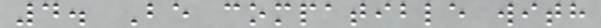4. Be compatible with
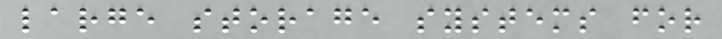large storage systems for
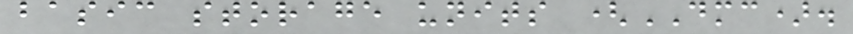basic storage units (DMC).
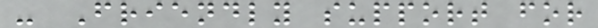- Friendly support for
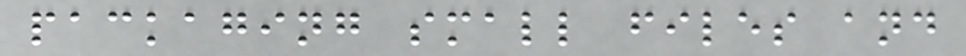packaging small files and
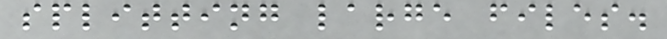splitting large files.
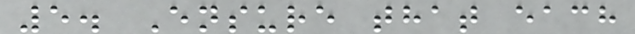5. Ensure that each
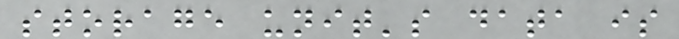storage unit's data is
